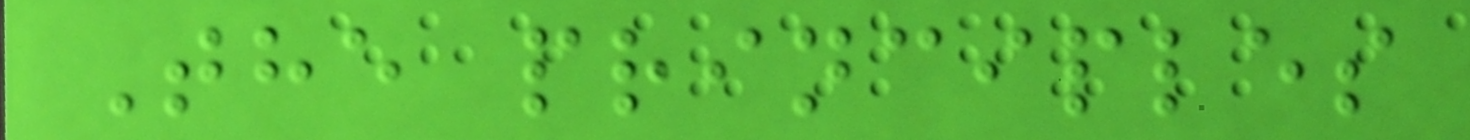The principles
